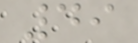49
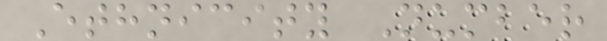Ethnicity Number
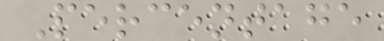Percentage
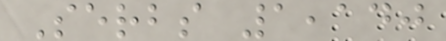Serbs 1,140
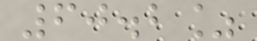60.2%
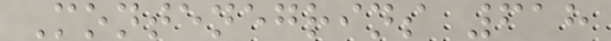Montenegrins 618
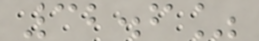32.6%
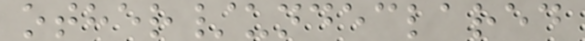other/undeclared
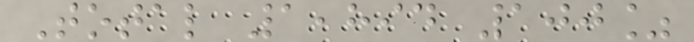Total 1,894 100%
